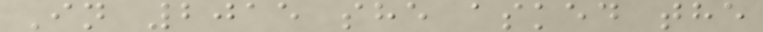In 2015 she asked the
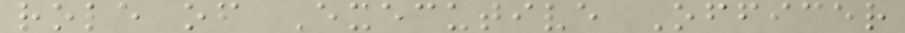role of Executive Officer
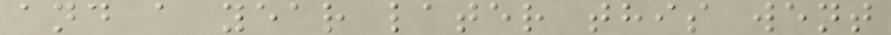and a year later this went
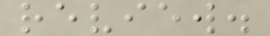review.
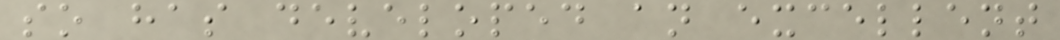so has developed an excellent
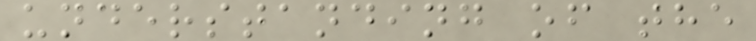understanding of the
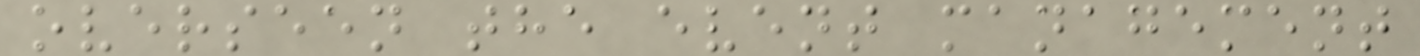overseen the event management
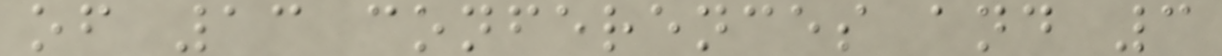of 13 conferences and 3
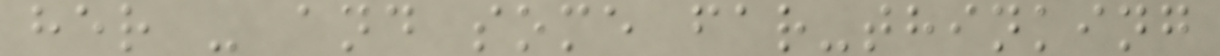her - and some far-thinking
